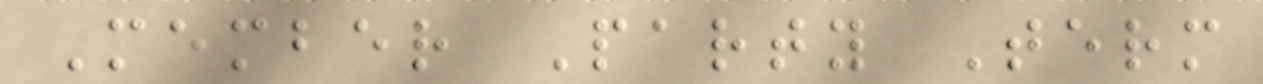Member Party Term
